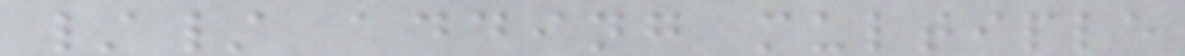// adding multiple
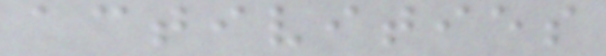activities
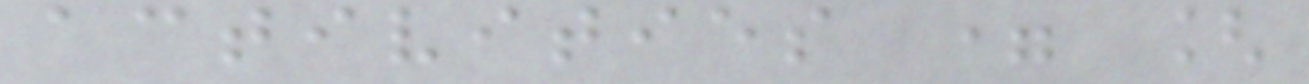activities = [
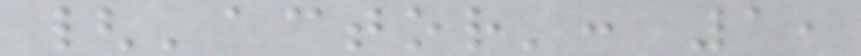{'actor': 1,
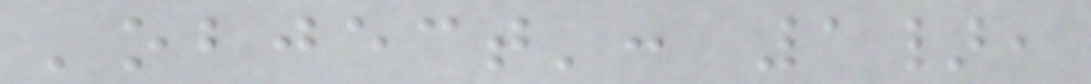'object': 1},
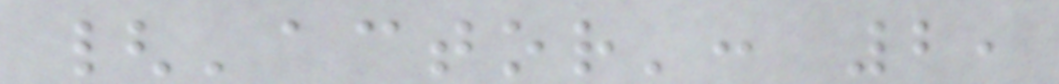{'actor': 2,
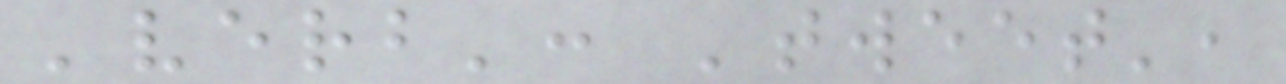'verb': 'tweet',
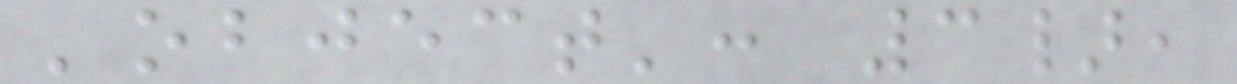'object': 3},
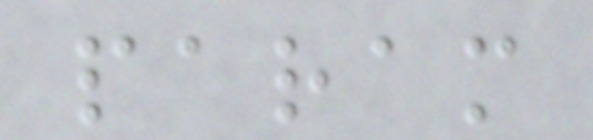param
